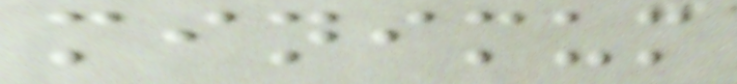minimum
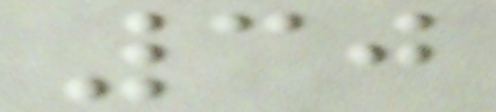30
